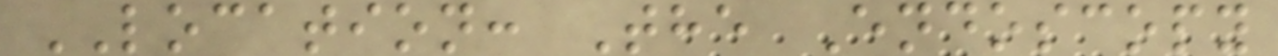LOCATION: The Endoscopy
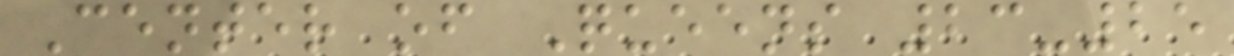Center of Queens 23-25
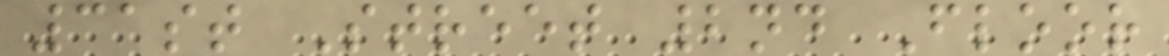31st Street 2nd Floor
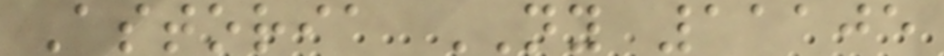Astoria NY 11105
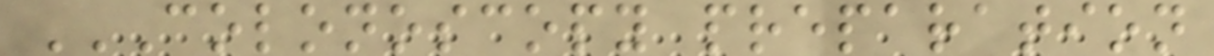COLONOSCOPY PREPARATION
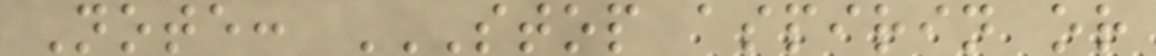Note: STOP ASPIRIN OR
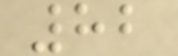82
